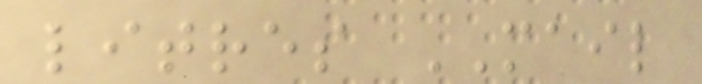litres MAIL
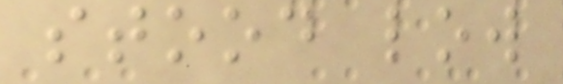stood low
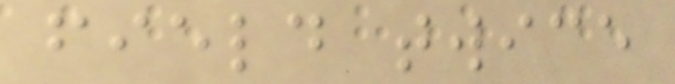field twice
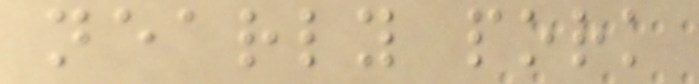nearly pork
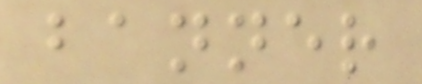banner
